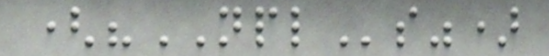("NPLs")
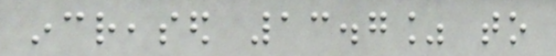increased 13.7% to
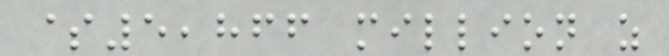$5,866 million as
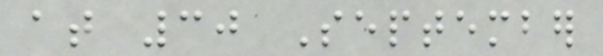at 30 September
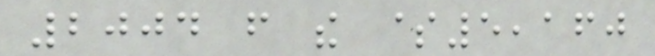2004 from the $5,160
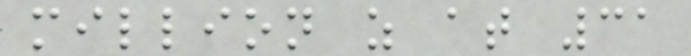million as at 31
